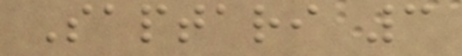Saptari 3
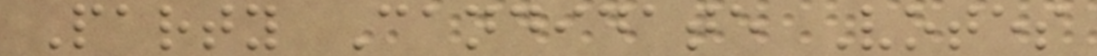Party Candidate Votes
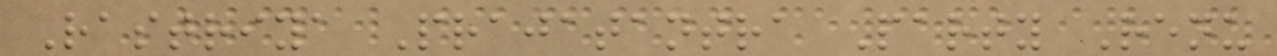Rastriya Prajatantra Party Renu
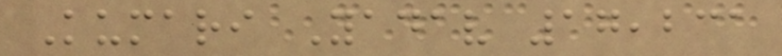Kumari Yadav 17,231
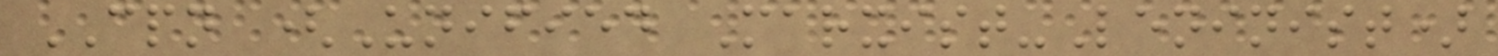CPN (Unified Marxist-Leninist)
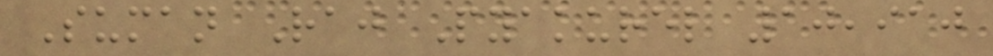Suman Raj Pyakurel 10,910
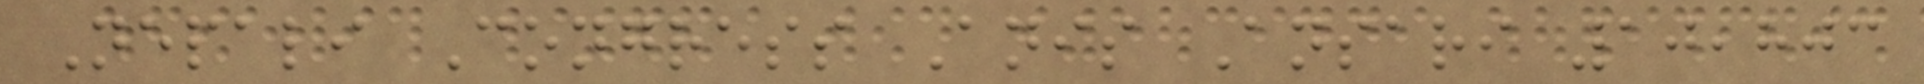Nepali Congress Anis Ansari 10,803
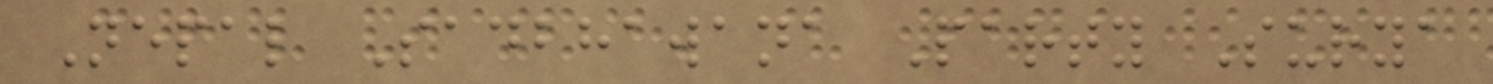Nepal Sadbhawana Party Surya
